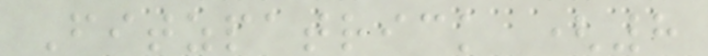Fitzpatrick (8
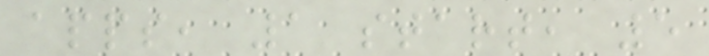apps, 1 start, 5
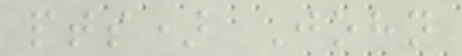pts) John
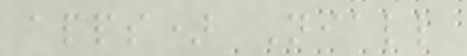apps) Niall
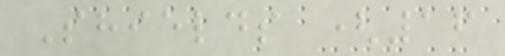Shields (16
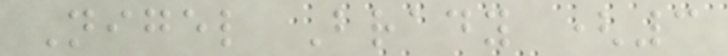Nigel Brady (3
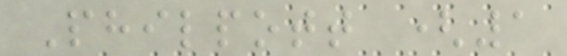Philpott (1
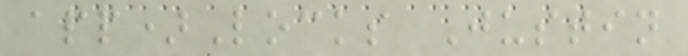app)Locks Justin
